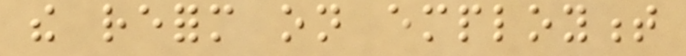the reform on employment
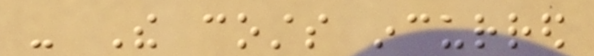- The costs incurred
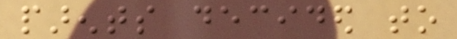parents decided to
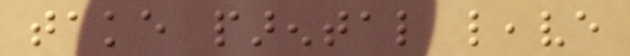take parental leave
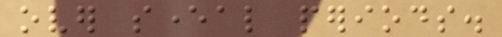over several periods.
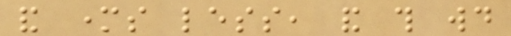and mothers less, and this would
